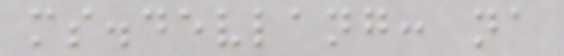ms.devlang: na
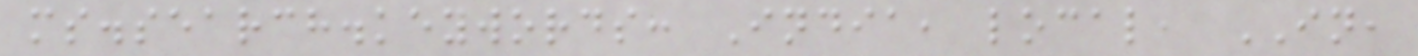ms.search.keywords: India, local, IN,
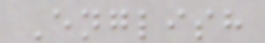English
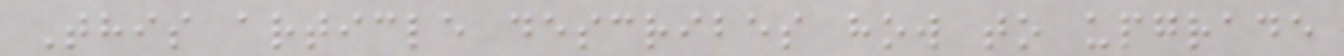This article describes how to upgrade
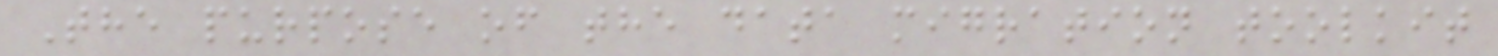The purpose of the data migration toolkit
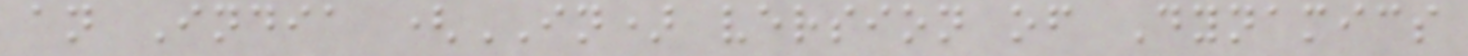an India (IN) version of Dynamics
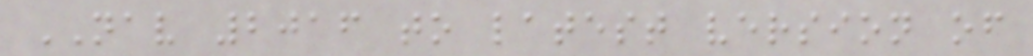NAV 2016 to latest version of
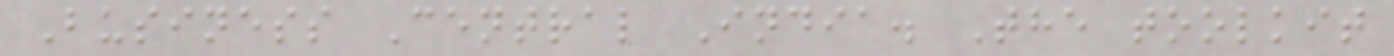Business Central India. The toolkit
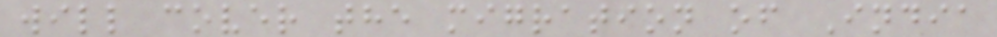will cover the migration of India
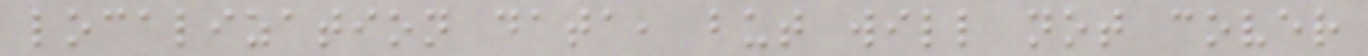localization data, but will not cover
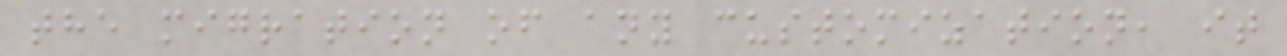the migration of any customization, it
